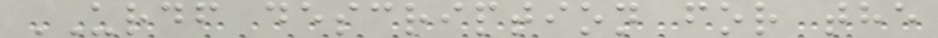URDF description for the
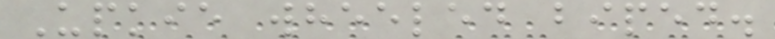Upkie wheeled biped.
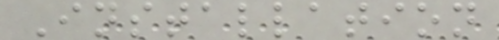Installation
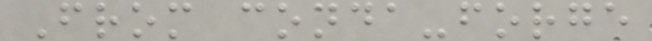From conda-forge
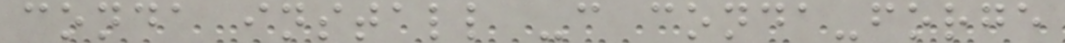conda install -c conda-forge
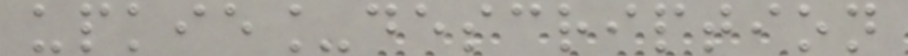upkie_description
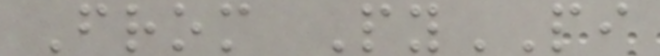From PyPI
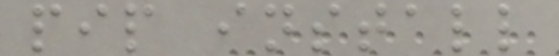pip install
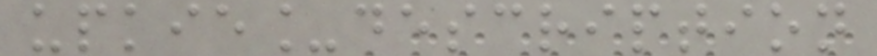upkie_description
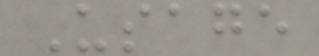Usage
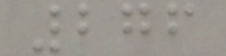276
